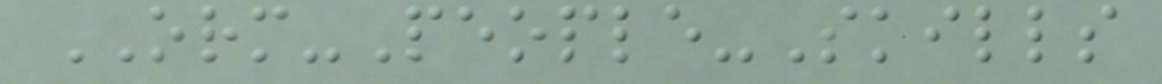ORM-People-Skills
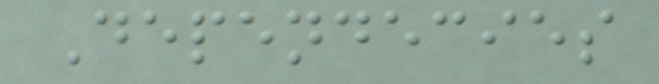Dependecies
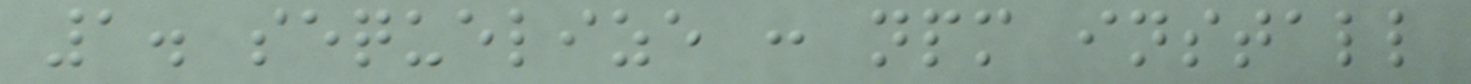1. sequelize : npm install
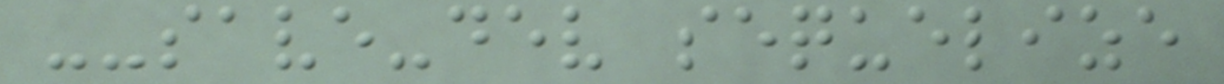--save-dev sequelize
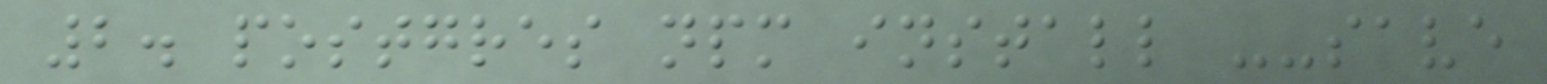2. postgres npm install --save
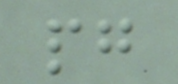pg
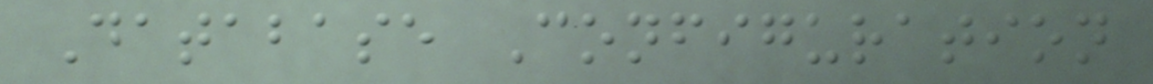Database Configuration
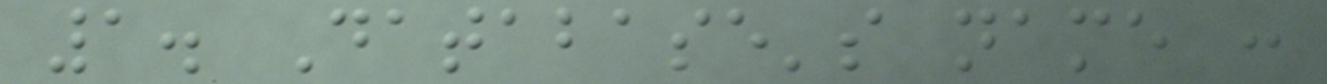1. Database's name :
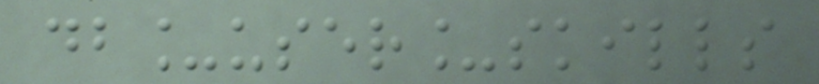db_user_skills
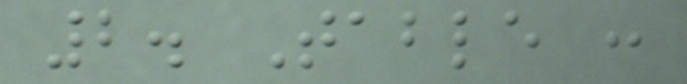2. Table :
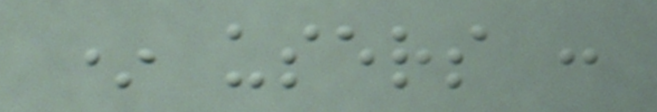* users :
